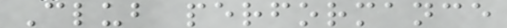Club performance
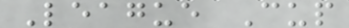League Cup
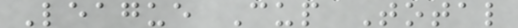League Cup Total
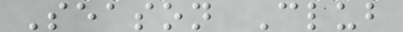Season Club
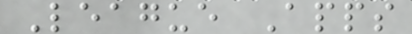League Apps
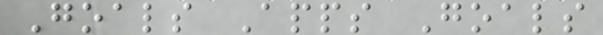Goals Apps Goals
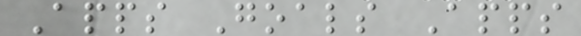Apps Goals Apps
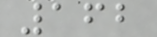162
